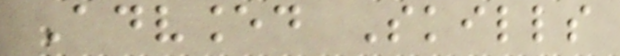Advanced Skills
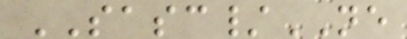SASC/NE
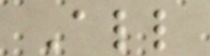All
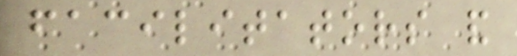facilitators and
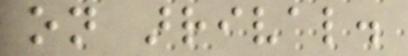on arrival.
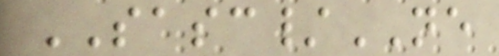SASC/NE
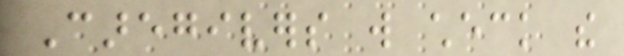Caregivers will check the
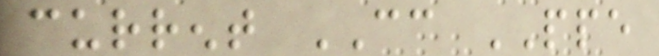current CC PPE
